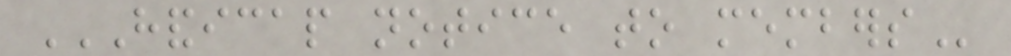HANDICAP NOTICE TO MEMBERS
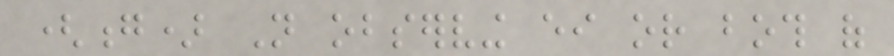(g) Not observing either or both of
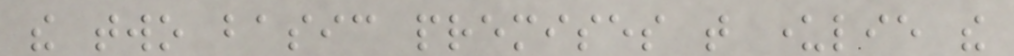the two basic premises that underlie the
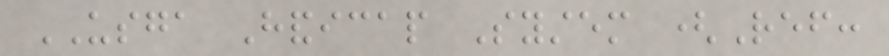USGA Handicap System (Ref:
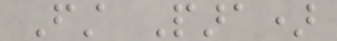First Para)
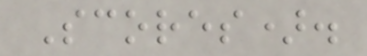Scores).
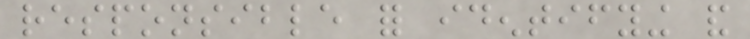responsible for identifying and
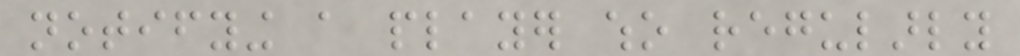notifying a player who regularly
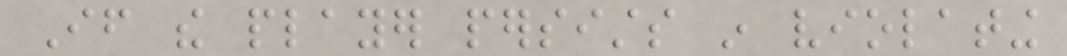If the player persists in violating
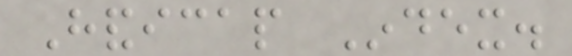Handicap Index.
